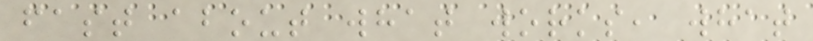fast about what works, what
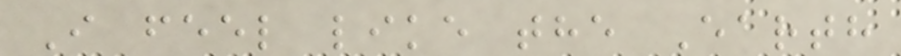I feel like the Earth
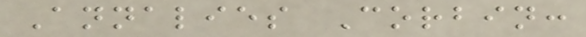Annalies Corbin:
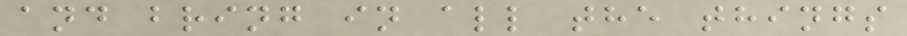and bring in all the things
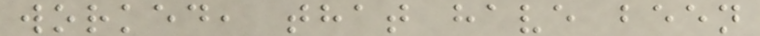worked, that have been
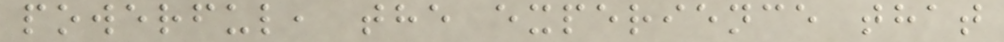powerful, the experience that
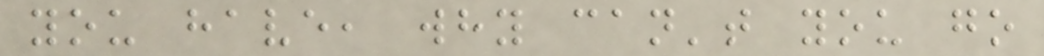you have, why can't you go
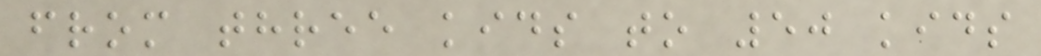from three kids to 50 kids
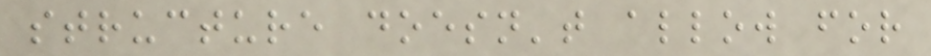structure doesn't allow for
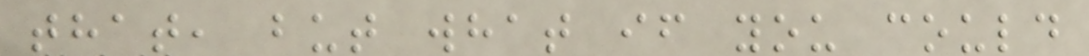that, but what if you could
